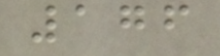176
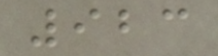923
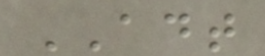ADT
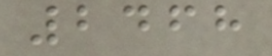2468
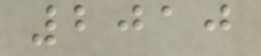2010
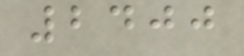2400
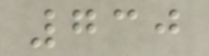730
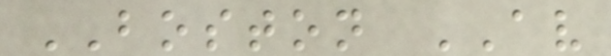BOSTON AV
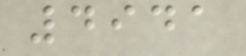4941
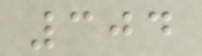304
